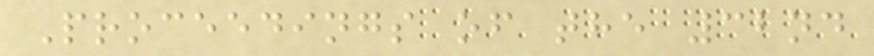Proceedings of the 32nd
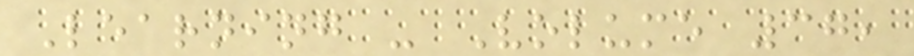Learning - Volume 37,
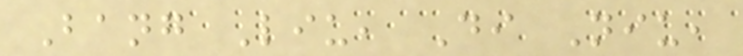Bang Liu, Di Niu,
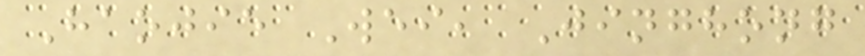Haojie Wei, Jinghong
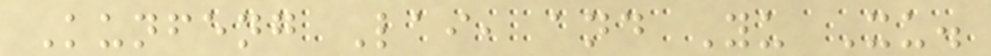Kunfeng Lai, and Yu Xu.
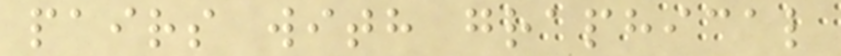pairs with graphical
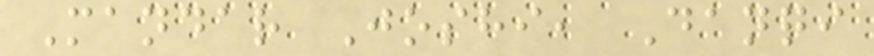Mandar Joshi, Danqi
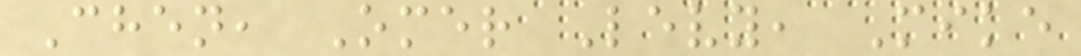Chen, Omer Levy, Mike
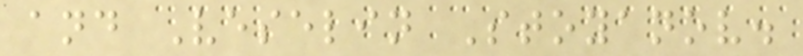and Veselin Stoyanov.
